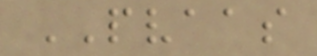PVAAS
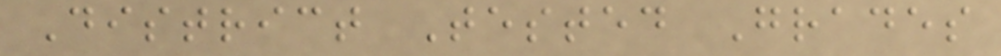District Tested Grades
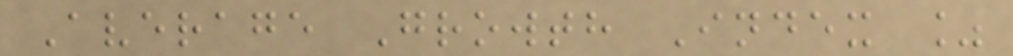Average Growth Index %
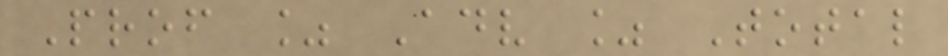Prof % Adv % Total
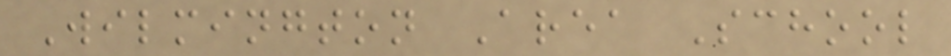Wilmington Area School
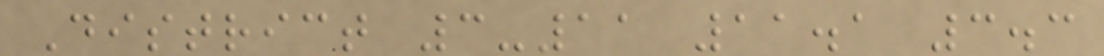District 3-11 11.1 3.3
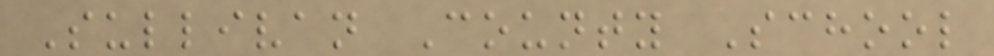Sullivan County School
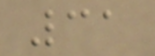31
